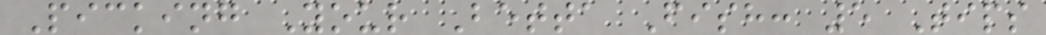Picking Your Betta Fish: 5 Tips
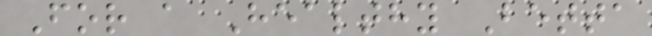For a Healthy Betta
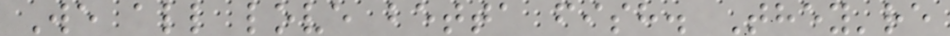We all love betta fish. They're
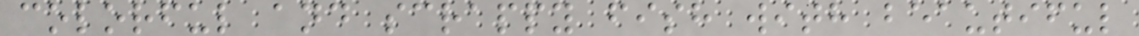colorful and scrappy fish with beautiful
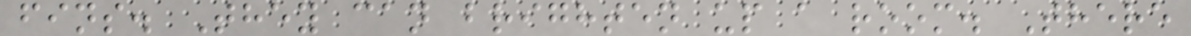fins. They can brighten up a room. There
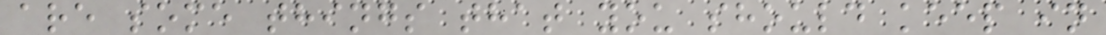are some things that you should keep in
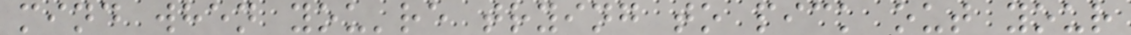mind when you're trying to pick out your
